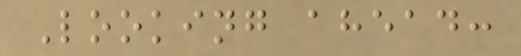Looking ahead:
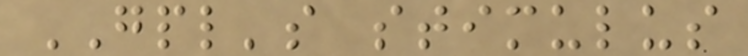GPL's stimulus
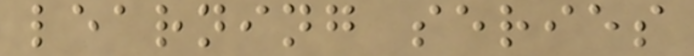learning series
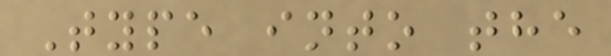Type into the
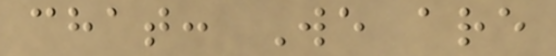chat: We are
